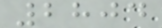2804
